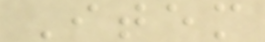Item
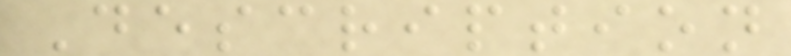Description
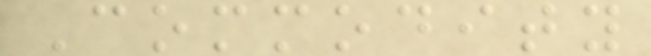Commodity
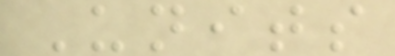Units
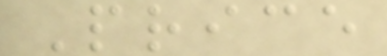Price
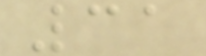31
